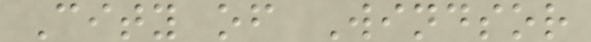City of Windsor
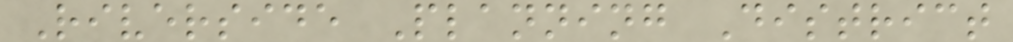Riverside Planning District
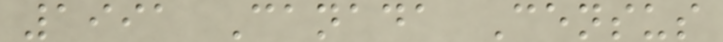1991 Canada Census
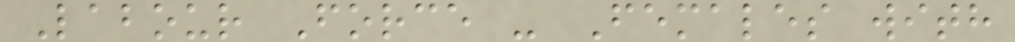Labour Force - Females with
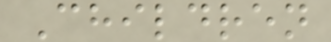Children
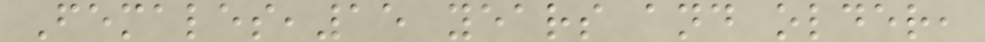Females,15 years and older,
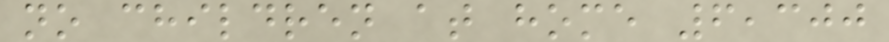no children at home 6,300
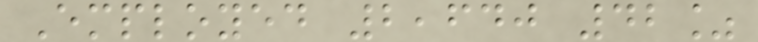Employed 2,640 42%
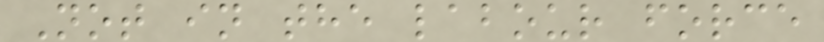Not in the labour force
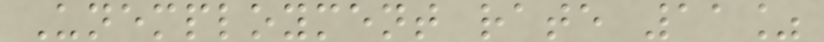Unemployment rate 11%
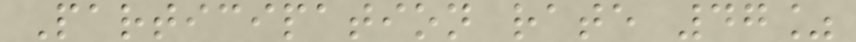Participation rate 47%
